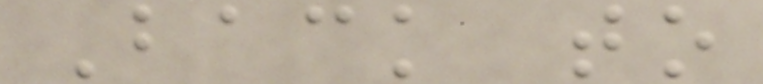Back to
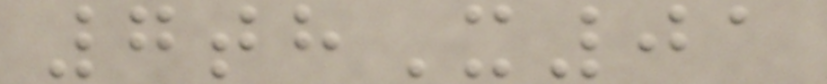7thX01
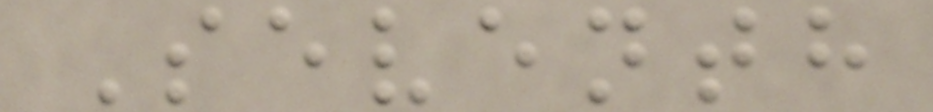Seventh
